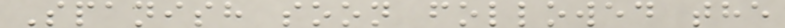Spanish soon followed the
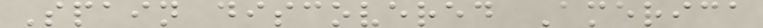Spain discovered America
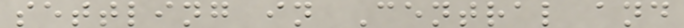settling in Central and
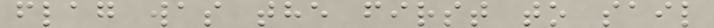flag was the first to sail
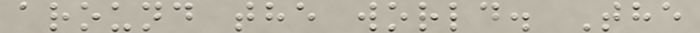around the world. The
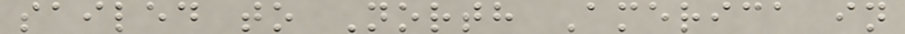sailed to North America in
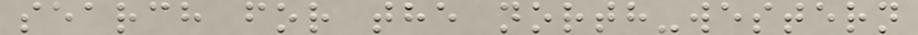search for the north-western
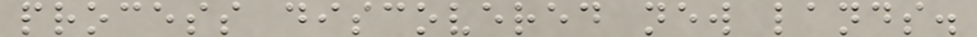process discovered new lands.
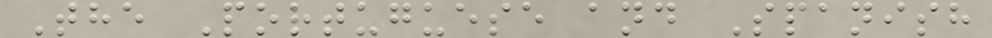The Portuguese and Spanish
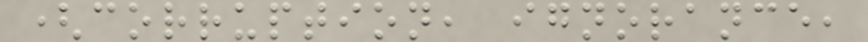(corruption, ignorance,
